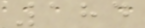184
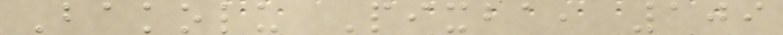Bakolu Pixba, 109
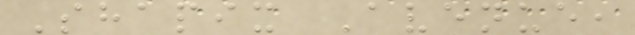Shapix Avenue,
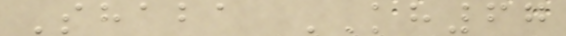Shaba KH67
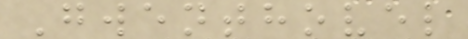Gwenthovel
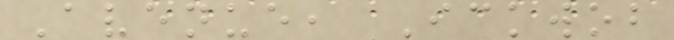Avenue, Ickwob
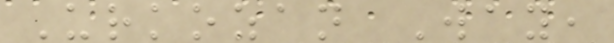Urkozan Way,
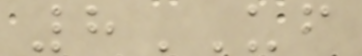8UF
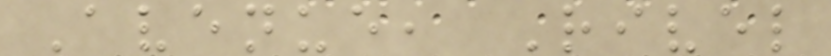Avenue, Rivel
